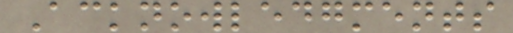Acknowledgments
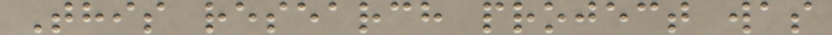This research project was
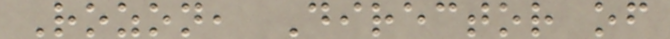Rozon, Director of
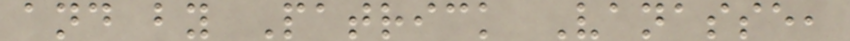and by Patrick Vanasse,
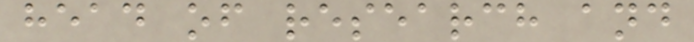head of research and
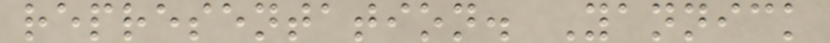representation. Yannick
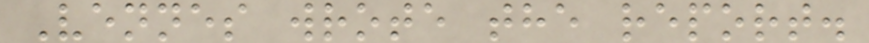Vennes wrote the report.
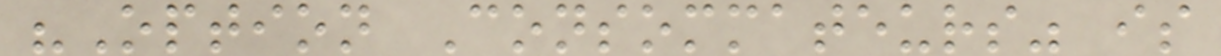"Option Consommateurs" is
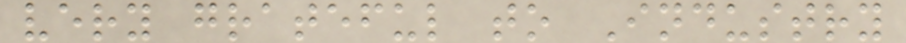very grateful to Industry
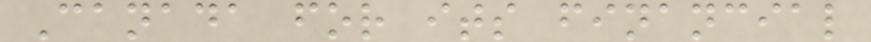Canada for its financial
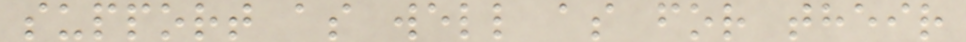support as well as for their
